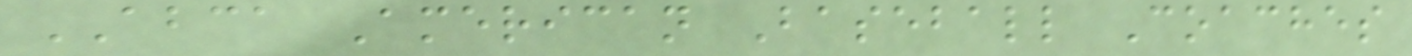ABCA American Baseball Coaches
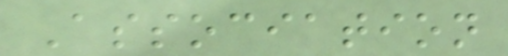Association
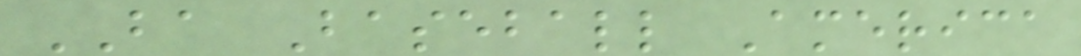BA Baseball America
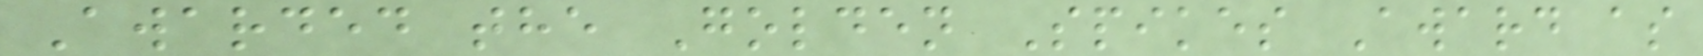Awarded the Golden Spikes Award as
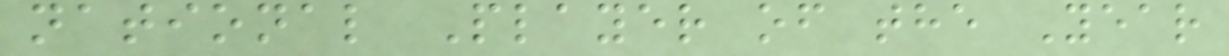national Player of the Year
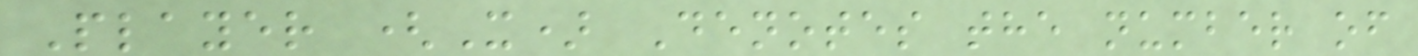Player (X) Denotes the number of
